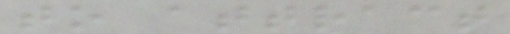to attract
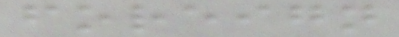foreign
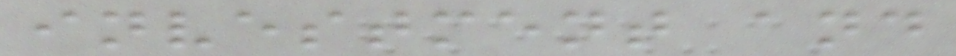investment and
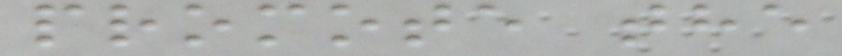promote the
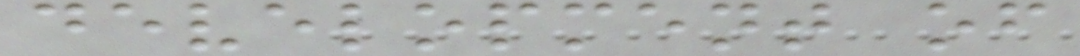development of
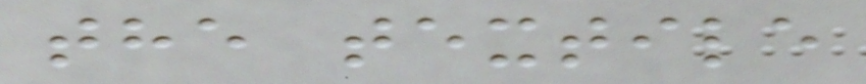the textile
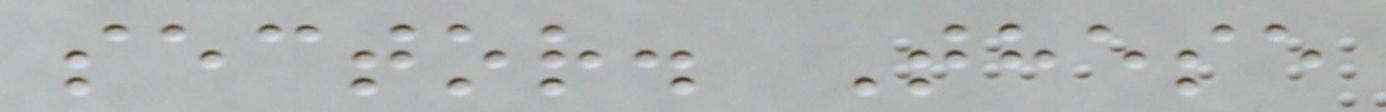sector. These
